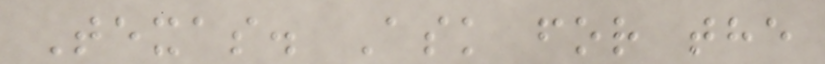Texas. Ask for the
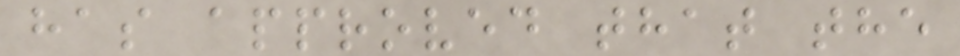has approved that the
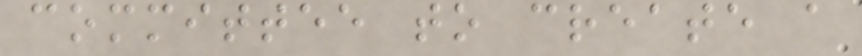committee to create a
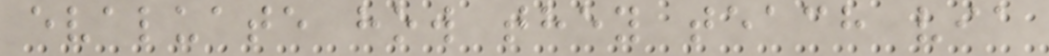evaluate how they teach via
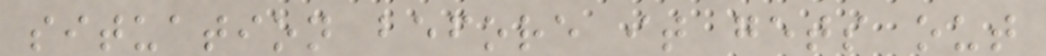situation before it gets out
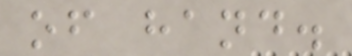of hand.
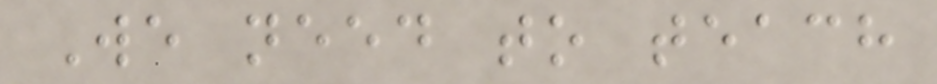We need to teach
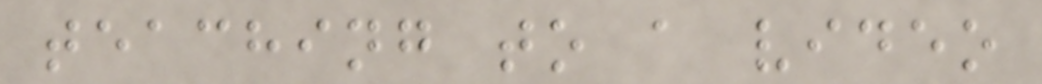teaching to a video
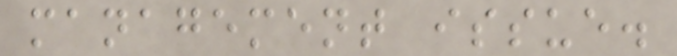management issue.
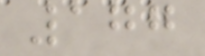177
